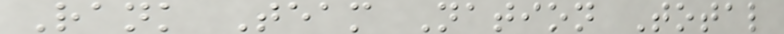Rank Team Nation Total
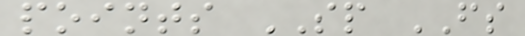points SP FS
